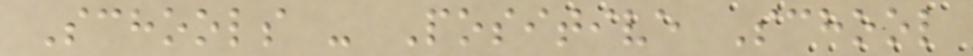Schools - Positive School
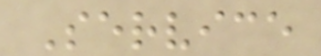Service
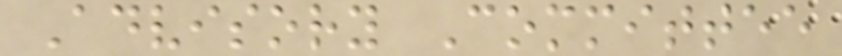Advisory Committee
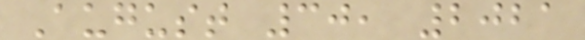August 30, 2021
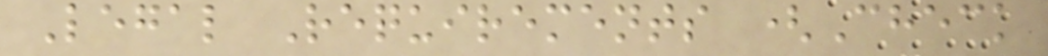Legal Requirements (Check
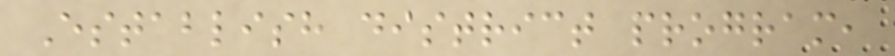Establish district program,
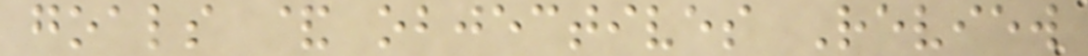goals & objectives Review
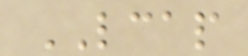LCAP
